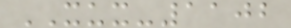XUX-1102
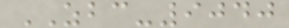ZBC-9040
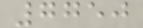7750
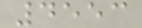4553
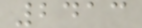2413
